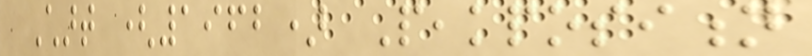Chart (1962) Peakposition
